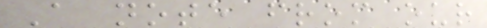A note from our
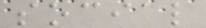social
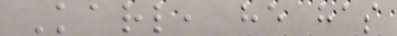Karl, he has
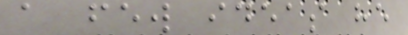a few ideas he
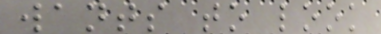wants to look
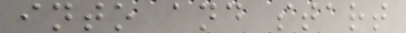into and start
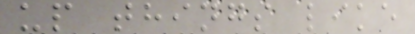up things like
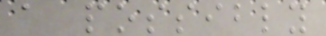a possibly
